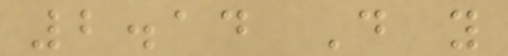2.14 Do you
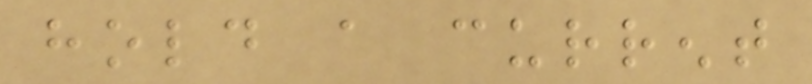hold a current
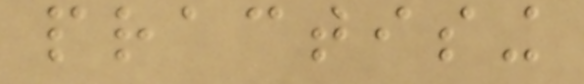practising
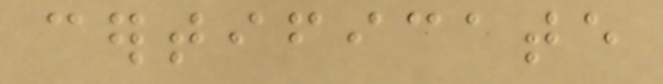certificate
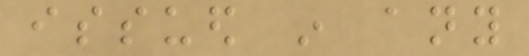issued in any
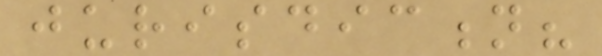jurisdiction?
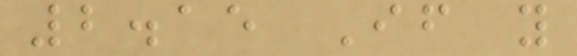2.15 If you
